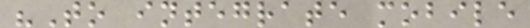"To integrate mobile
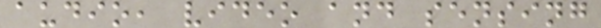audio, video and sensing
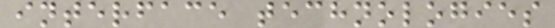interface technologies
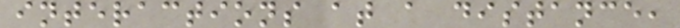interactions at a distance,
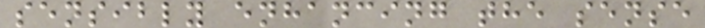sensibly enhancing the sense
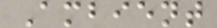Ambient
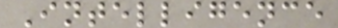Intelligence
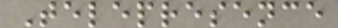Telepresence
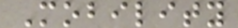Mobility
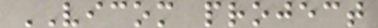VICOM project
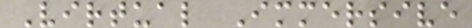Virtual Immersive
